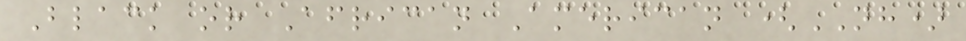Black or African American (NH)
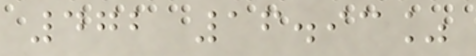472 16.93%
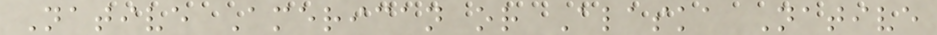Native American or Alaska Native
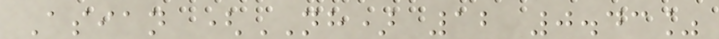Asian (NH) 12 0.43%
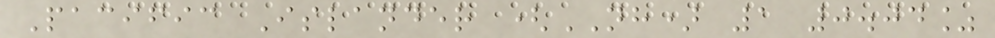Pacific Islander (NH) 1 0.04%
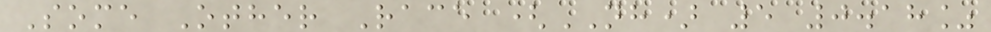Some Other Race (NH) 5 0.18%
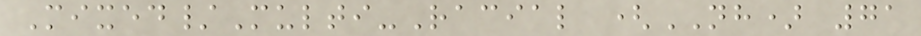Mixed/Multi-Racial (NH) 71
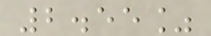2.55%
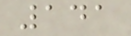141
